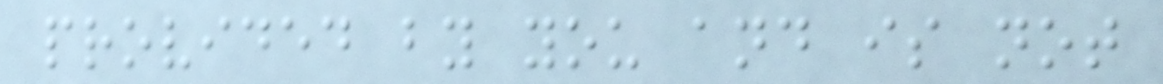provided by you and is not
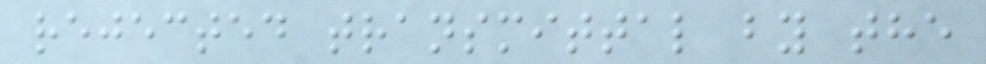rejected transmittal by the
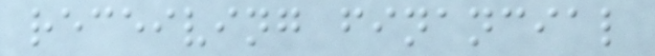receiving financial
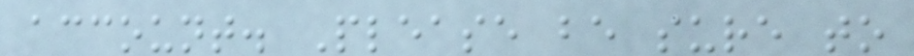account. Please be sure to
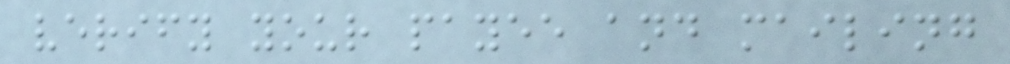verify your payee and mailing
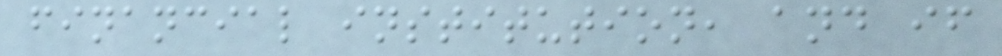financial institution, and if
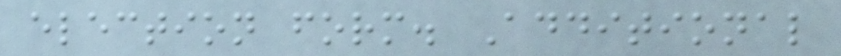election form. Additional
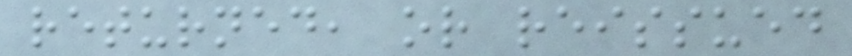returned, or reissued
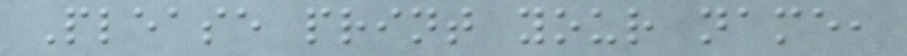Please print your name,
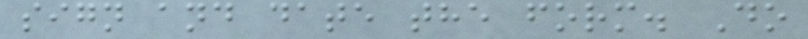sign and date the form. Do
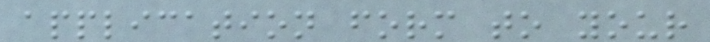application form to your
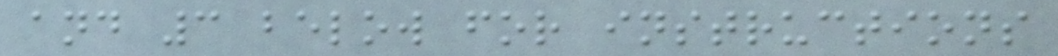and 3 below for instructions
